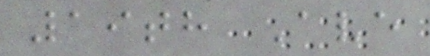19th Ave
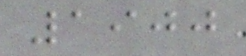1900
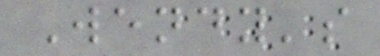Wendy's
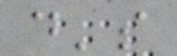d's
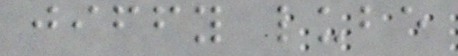jiffy lube
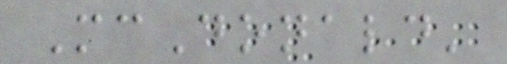McDonald'
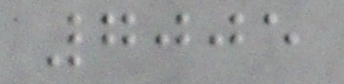7005
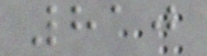810
